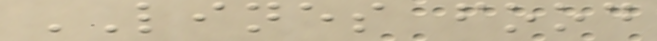LINES food
